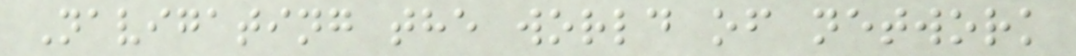Navigating the world of network
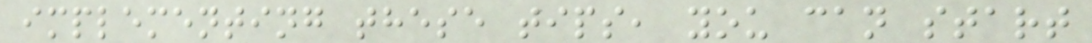implementing these tips, you can start
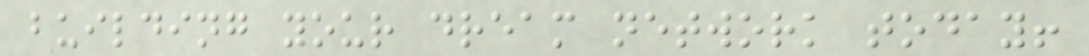building your dream network today!
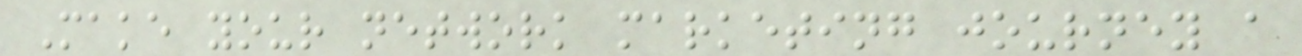Make your network marketing journey a
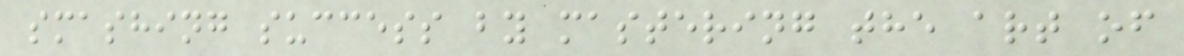smashing success by mastering the art of
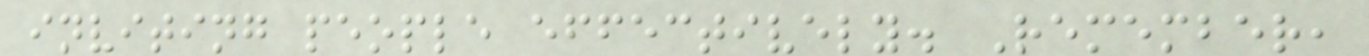inviting people effectively. Remember,
